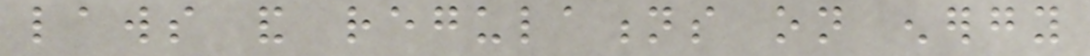laws and regulations on energy
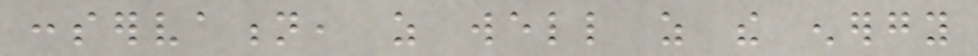conservation, as well as the energy
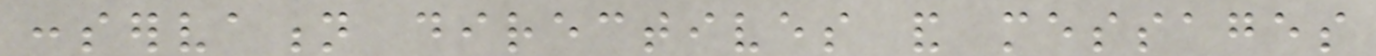conservation directives and messages
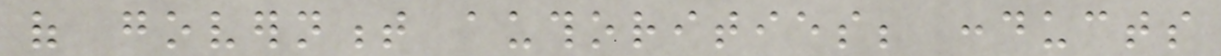of government authorities; conducts
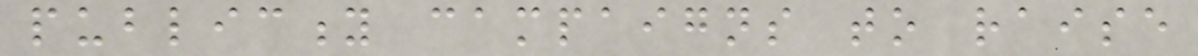publicity campaigns to raise
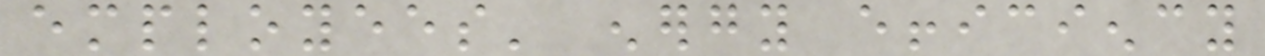employees' energy efficiency
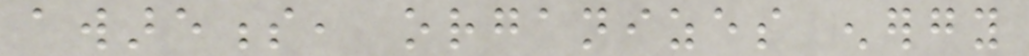awareness, organizes energy
